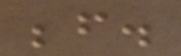before.
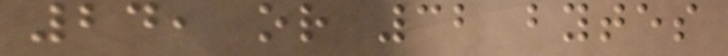24, or 32 bytes
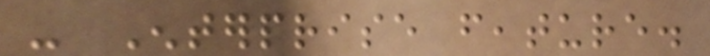- Enterprise feature.
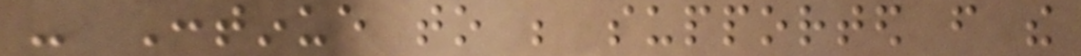- Continue to be supported from the
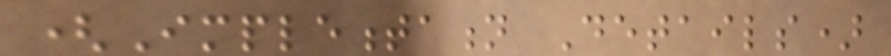(Implementation Details)
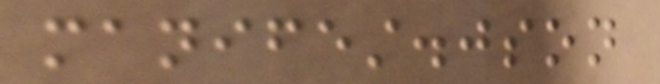manifest.json
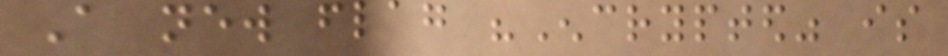A new flag "Encrypted" is
